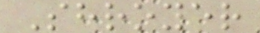Shroyer
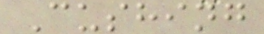Cushing
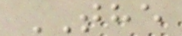THE
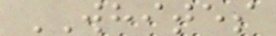WHITES
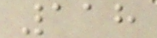118
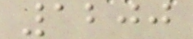1200
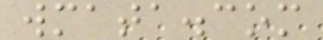wmata.com
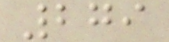279
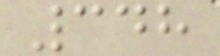348
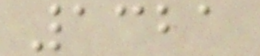1321
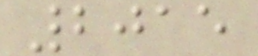2015
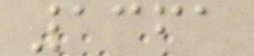1361
